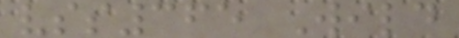vss365 Wild
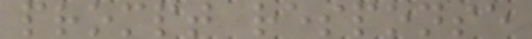prompt response
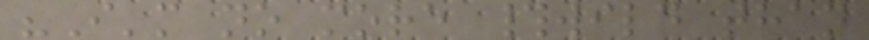"I'm no more #wild than
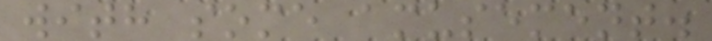with some amusement.
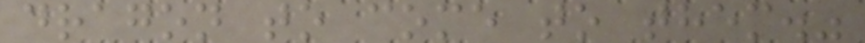dragon to come to them."
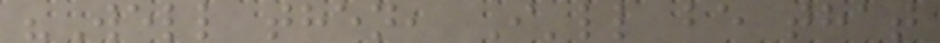"Well then, I'll be that
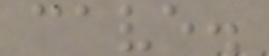cave.
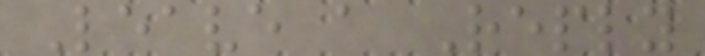Leave a Reply
